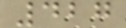427
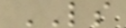LS
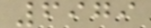6979
